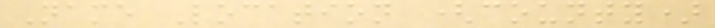Name Location (county)
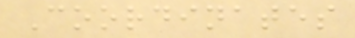Coordinates
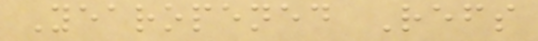Yearopened Refs
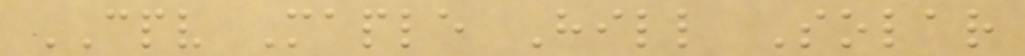CPV Maple Hill Solar
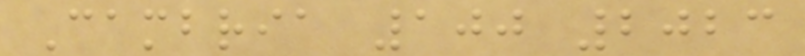Cambria 100 2023
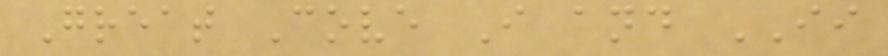Great Cove I and II
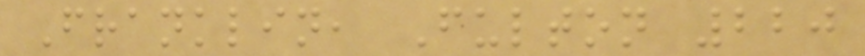Franklin, Fulton 220
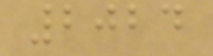2024
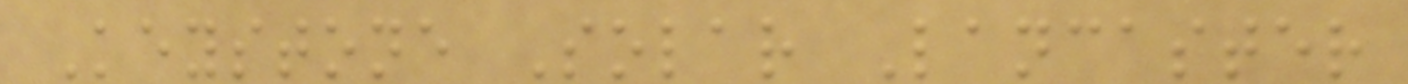Keystone Solar Lancaster
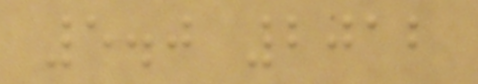5.0 2012
